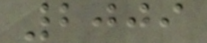2009
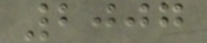2007
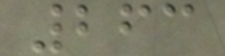263
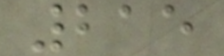215
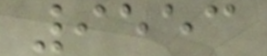9553
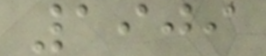1909
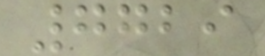7729
